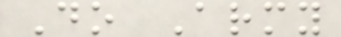Do Army
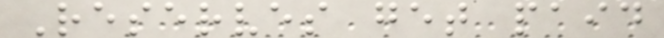Reserves get paid
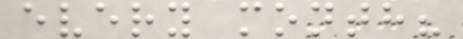every month?
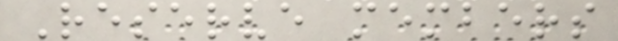Reserve members
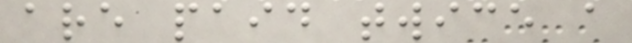are paid twice a
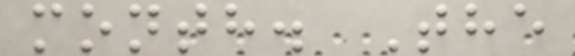month. The
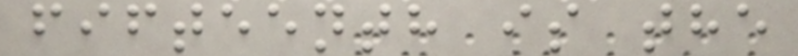fifteenth is the
